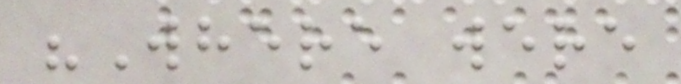"Where were
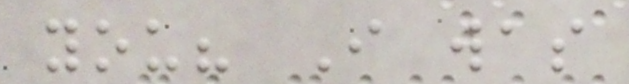you? I was
